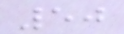50
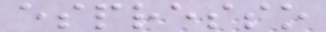espresso
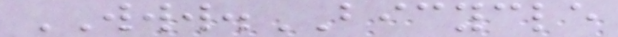WWW.BICYCLE
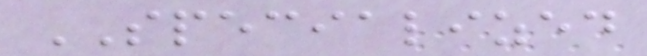SPECIALIZED
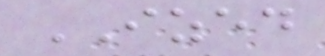IZED
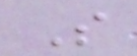S
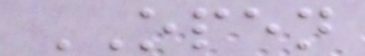OPEN
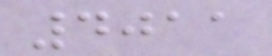4011
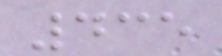435
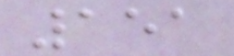151
